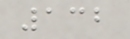132
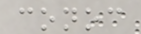conoc
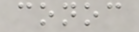conoc
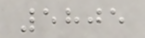5805
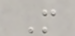M
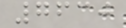7630
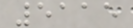5115
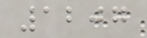1207
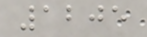1205
